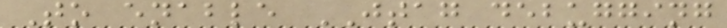To enable JTAG debugging
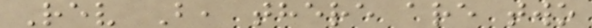Rev B, there are two
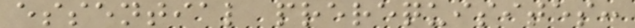essential prerequisites:
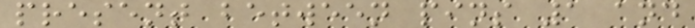present between pins 1 and
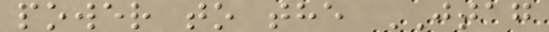power to the JTAG
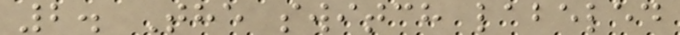2. The switch labeled
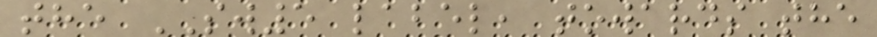the SW5 label, towards the
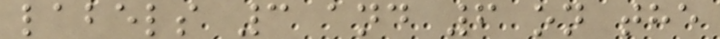labels 3 and 6 on the
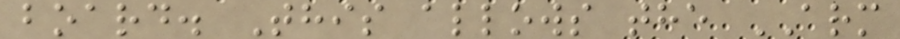board. This allows the ARM
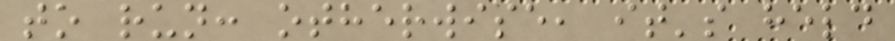to run: otherwise, it's held
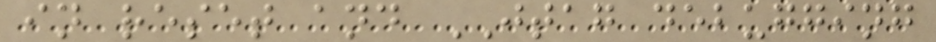in reset and JTAG debugging
